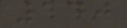140
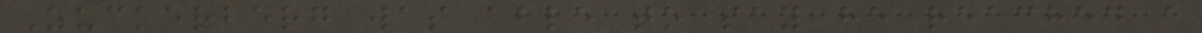Zuckerberg was able to say he reached a
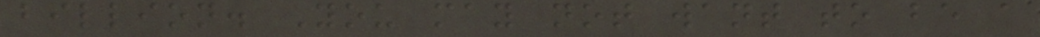billion. You may not want to be a
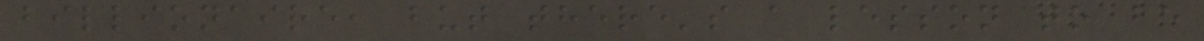billionaire, but there's a lesson to be
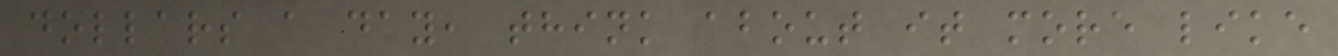dollars a day, think about it more like
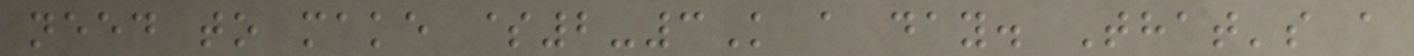need to make $2-3K a day. That's a
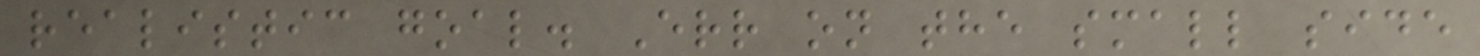realistic goal. Err on the small side
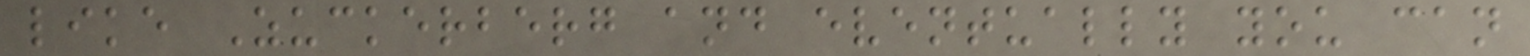like Zuckerberg and eventually you can
